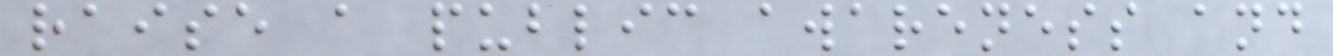raise a public awareness and
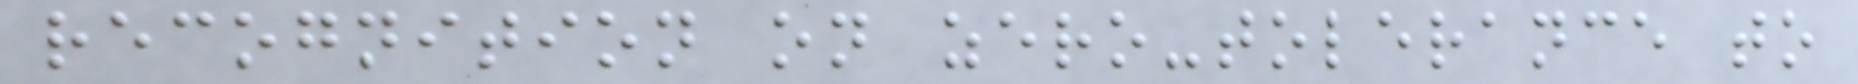recognition on zero-tolerance to
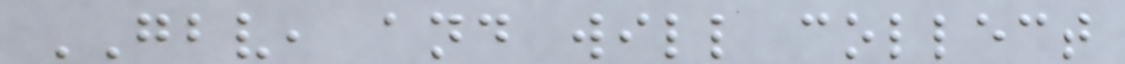GBV, and will collect
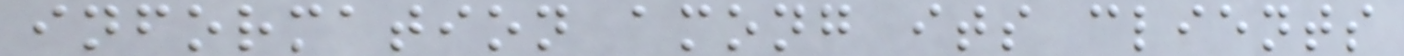information among its clients
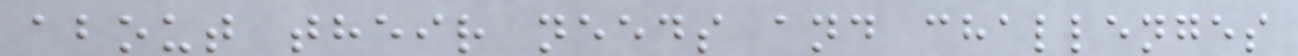about their needs and challenges
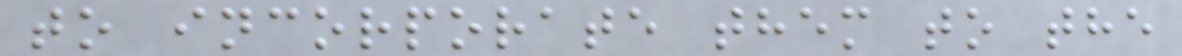to incorporate them to the
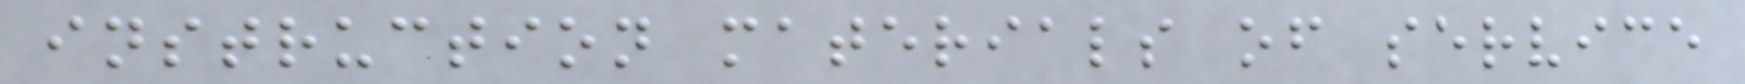instruction materials of service
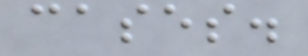cases.
